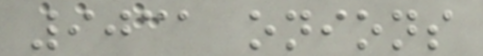9031 onions
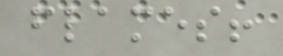flames!
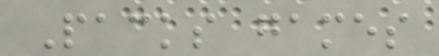Packs games
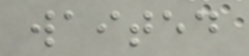waited
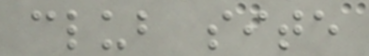club site
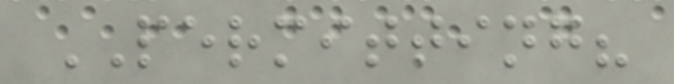PERMITTING?
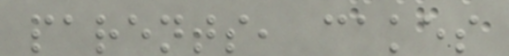parents, cakes
